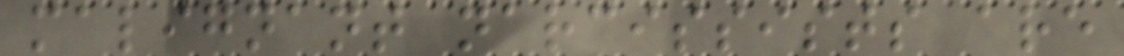malignant narcissists are
